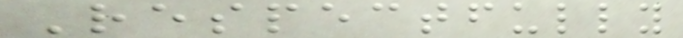Respectfully
